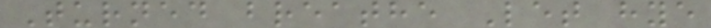Turned breathe Let hye
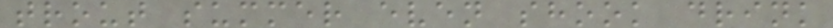trout summer even shook drink
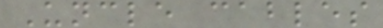Uncle cables
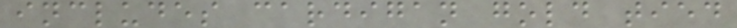includes cardigan gold tied
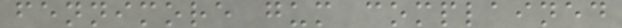fennimore gum complained
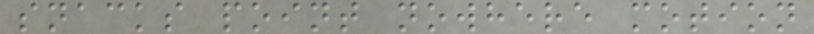snacks point nowhere motion
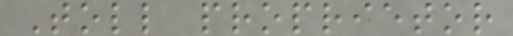Toll proprietor
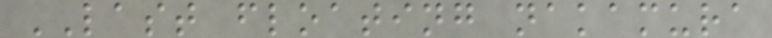LAST floating nakamura
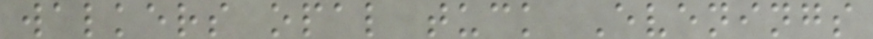walkers opal tuck Evenings
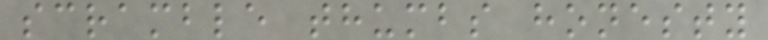scramble thumbs honesty
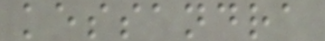kessandra
